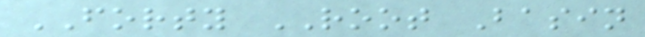FORTY ROOT Basin
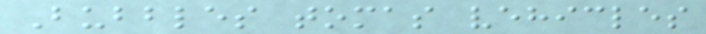Bubbles tomas vehicles
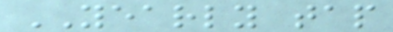YEARLY tap
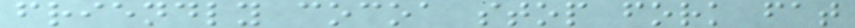friendly cocoa stop fork fat
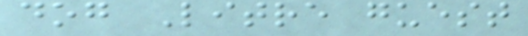dog Litre guest
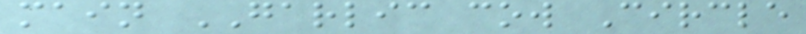main GARLIC cow Circle
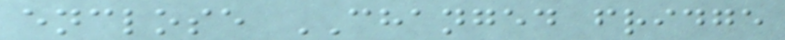enclose CHANGED fridge
